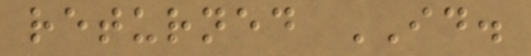returned ID.
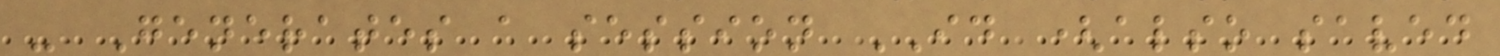- Generates a session ID (also saved
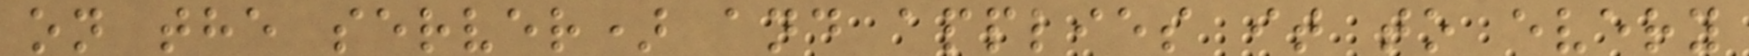on the server) and applies it to every
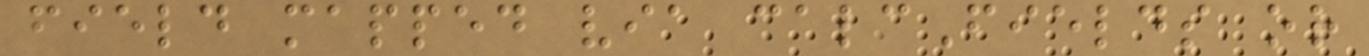field mapped via calcFields or
